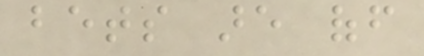bets are off
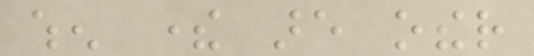when there are other
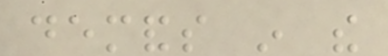demands in the
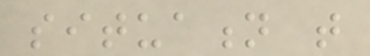situation that
